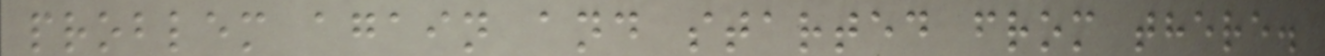problem again and started from there.
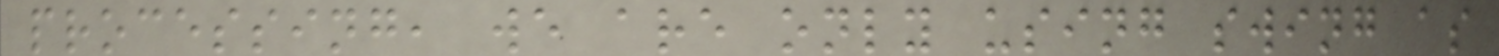processing, we are only using swing as
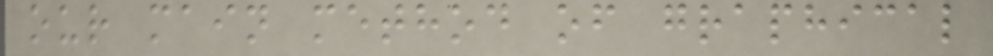our main method of graphical
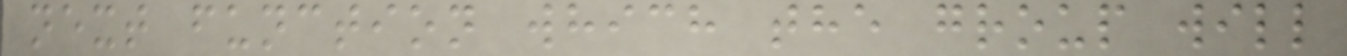next function which the group will
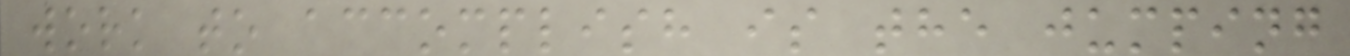work to accomplish is the jumping
